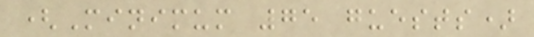(Minimum 75 guests)
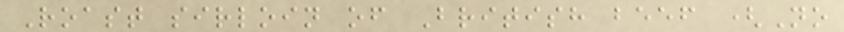Roast sirloin of British beef (No
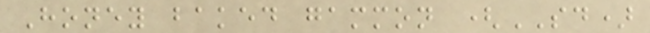Honey baked gammon (SD)
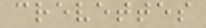crevettes
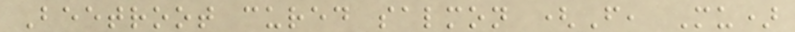Beetroot cured salmon (F, Mu)
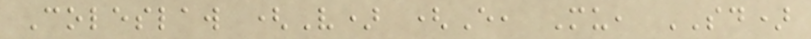Coleslaw (V) (E, Mu, SD)
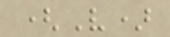(V)
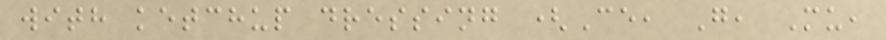with ketchup dressing (Ce, G, Mu,
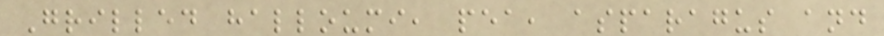Grilled halloumi, pea, asparagus and
